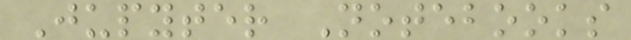Jupyter Notebooks
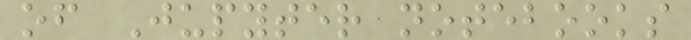of Jupyter notebooks
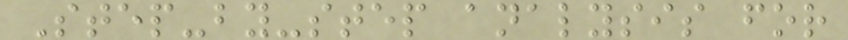Step-by-step analysis for
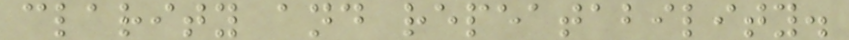clarity and repeatability.
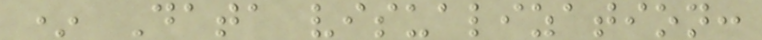* Data visualization:
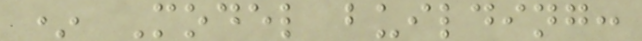* Model building:
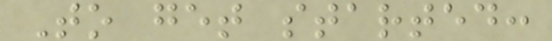To get started:
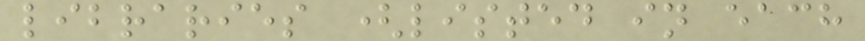libraries (listed in each
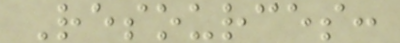Resources:
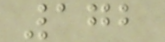172
